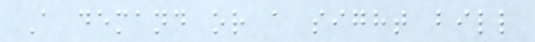A demand or a sight bill
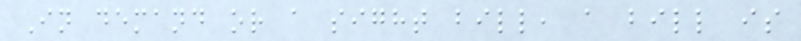In demand or a sight bill, a bill is
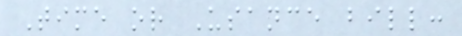Time or Usance bill:
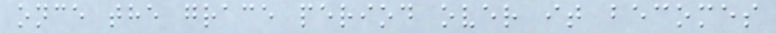once the grace period over it becomes
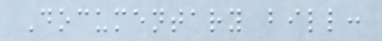Documentary bill:
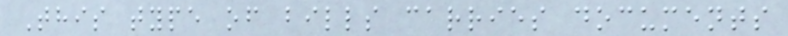This type of bills carries documents
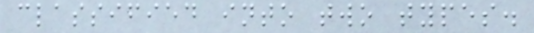classified into two types.
